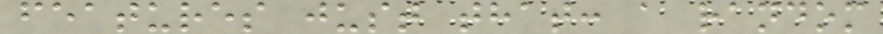features just that: a random
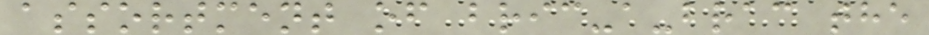assortment of bric-a-brac the
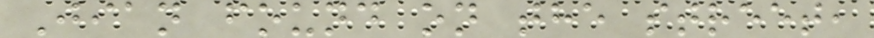Jian found on the street,
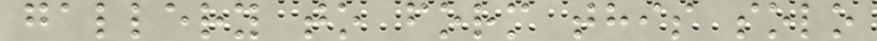gallery to form this solo
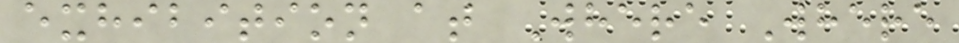exhibition at Where Where
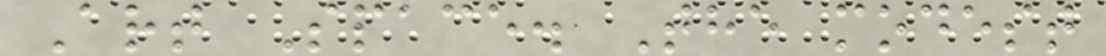Art Space. The modest
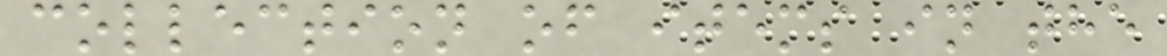collection of items in the
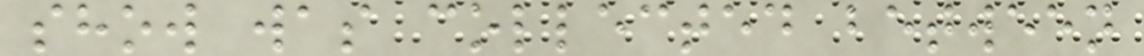show was collected between
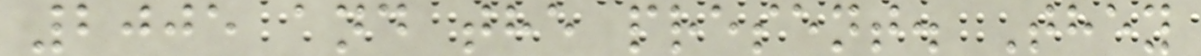2005 and the present. They
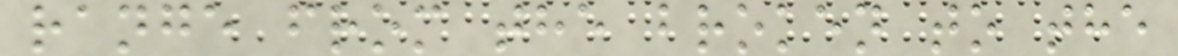range from the broken to the
